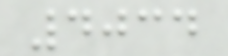4034
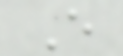E
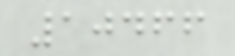10466
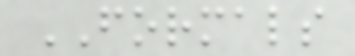FORMALS
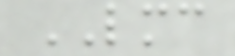LMC
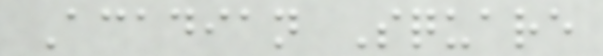Acadian Square
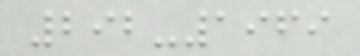292-1969
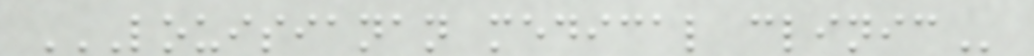LOUISIANAN MEDICAL CLINIC
